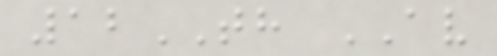12TH AV
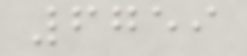6759
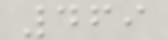469
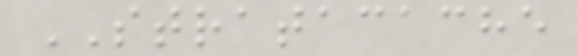STRATACACHE
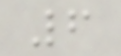6
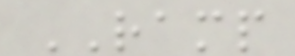RAMP
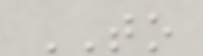TO
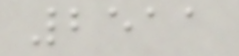2511
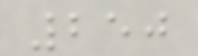250
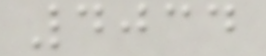4034
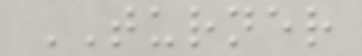TURNER
